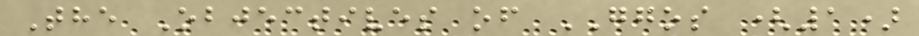The Objectives of GGOS (1)
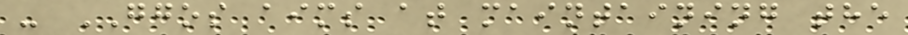- GGOS aims at maintaining the
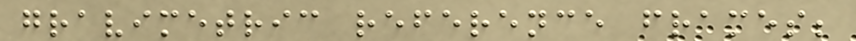gravimetric reference frames;
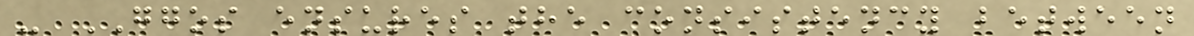- GGOS ensures the consistency between
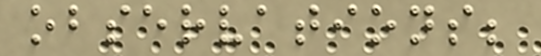observations;
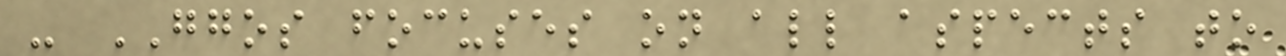- GGOS focuses on all aspects to
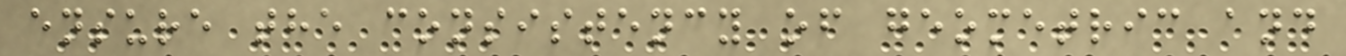ensure the consistency of geometric and
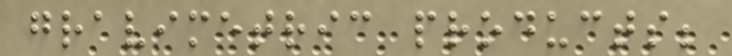gravimetric products;
